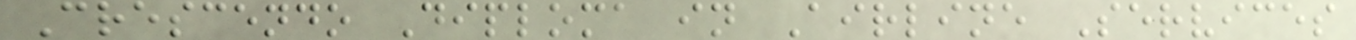Crescendo Diploma in Airline Services
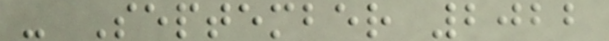- September 2022
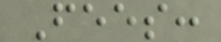Fees:
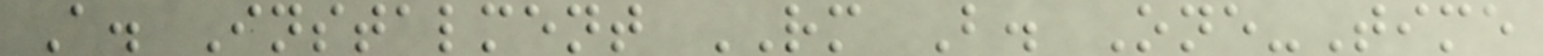A. Instalment RM B. One-Time
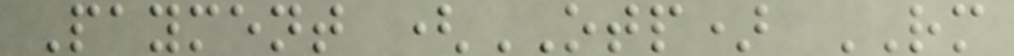Payment (OTP) RM
